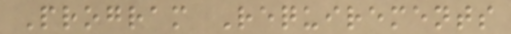Program Requirements
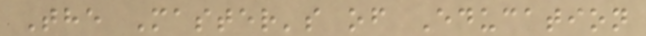The Master's of Education
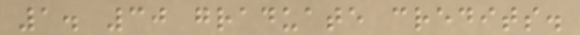1. 30 graduate credits.
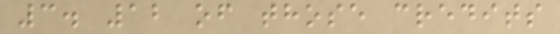3. 12 of those credits
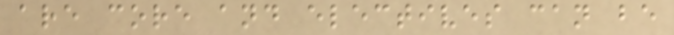are core and electives can be
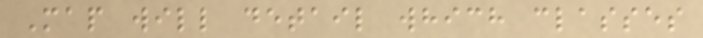Map will detail which classes
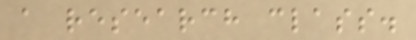a research class.
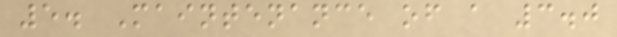5. Maintenance of a 3.0
